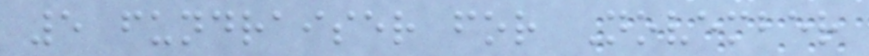5 fundraiser for November
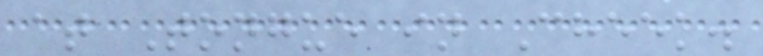at Tongue in Cheek.
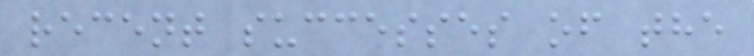recent successes of the
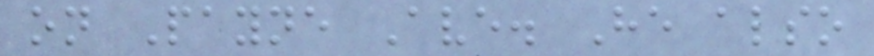on Payne Ave. He also
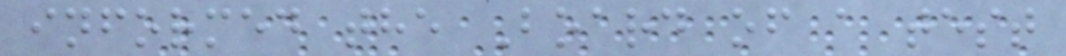informed the Board of a test
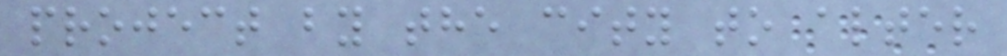project by the city to alter
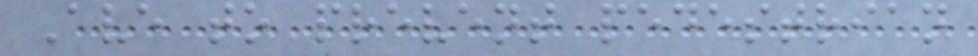Ave to prevent pedestrian
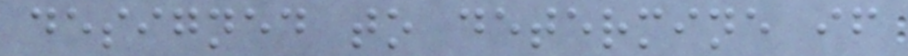designed to determine if
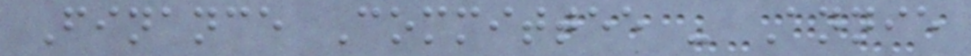Finance Committee - Annie
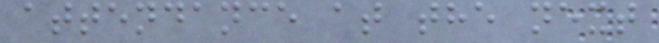attendance at the next
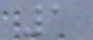1
